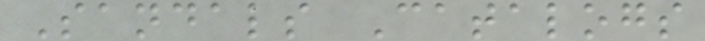Sandals Catalogs
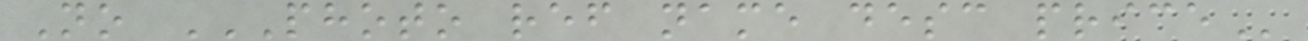No PHOTO REF NAME DESC PRICE
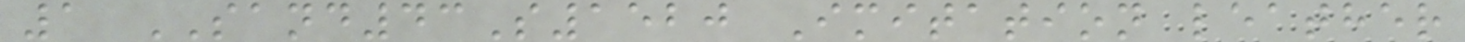1 SAND43S1520 Imitation leather
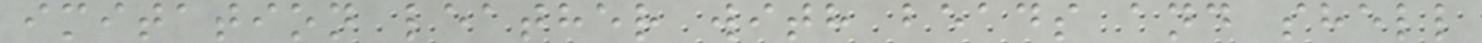imitation leather with beads and shell
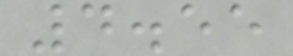4.55
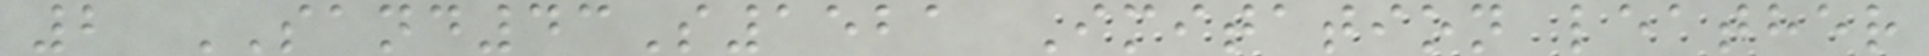2 SAND43S1521 Imitation leather
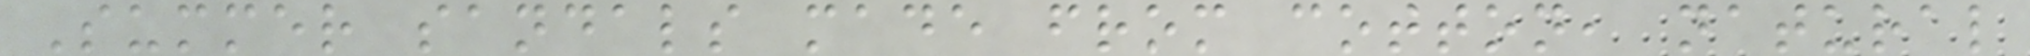Summer sandals made from cotton, natural
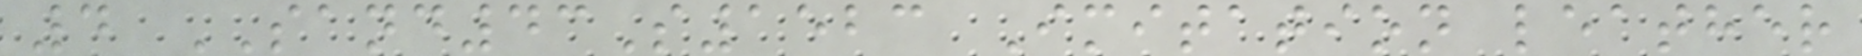4 SAND43S1523 Imitation leather
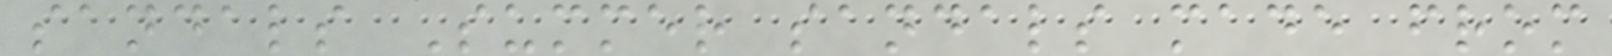sandals Summer sandals made from
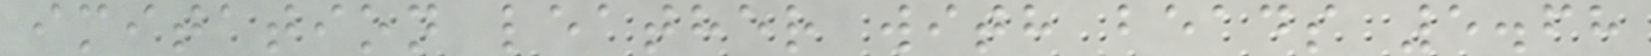imitation leather with beads 5.68
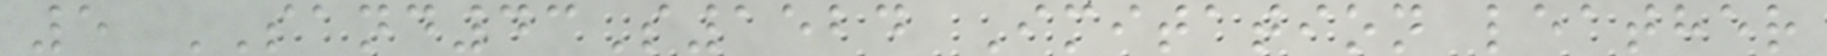5 SAND43S1524 Imitation leather
